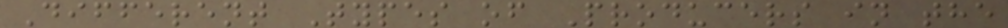Different Types of Producers in the
